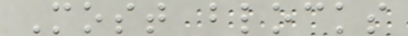Most blocks
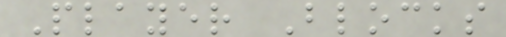Player Blocks
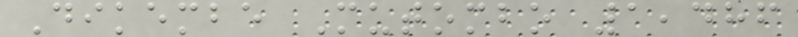Dikembe Mutombo 1,486
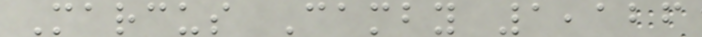Marcus Camby 1,126
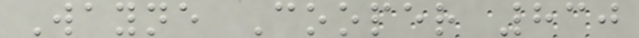Wayne Cooper 830
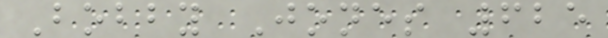Bobby Jones 625
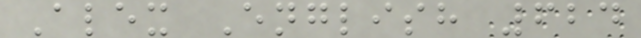Alex English 624
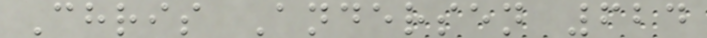Chris Andersen 624
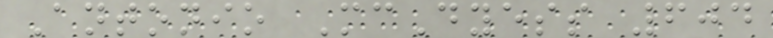Antonio McDyess 604
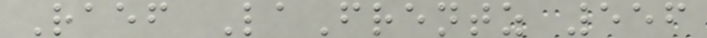Raef LaFrentz 556
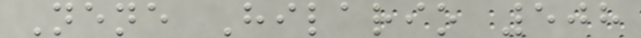Nene Hilario 508
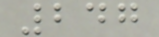247
